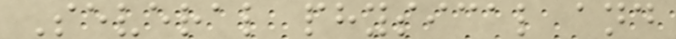Several physical and
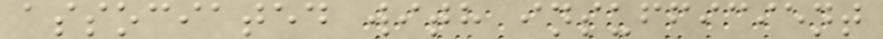associated with insufficient
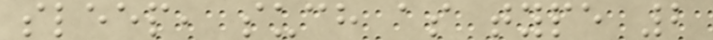sleep, such as type 2
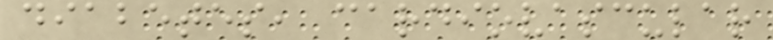diabetes, cardiovascular
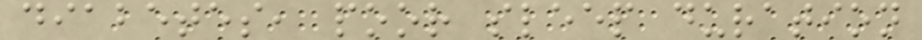diabetes, poor sleep duration
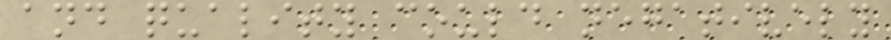and quality could negatively
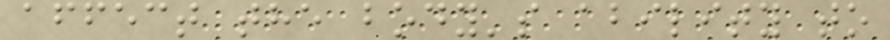affect the body's ability to
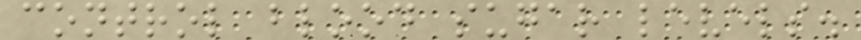control blood sugar levels.
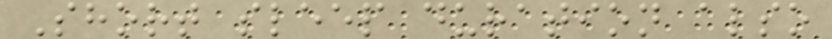Short sleep duration also
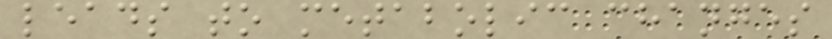leads to metabolic changes
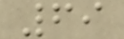69
